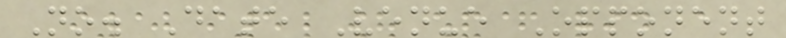No. Date Venue Opponent
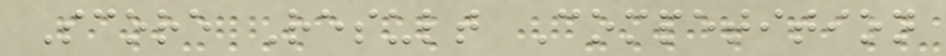Score Result Competition
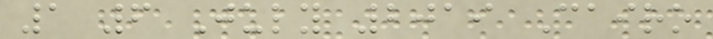1 6 July 2019 Cairo
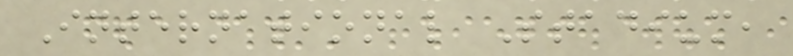International Stadium,
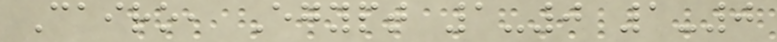Cairo, Egypt 1-0 1-0
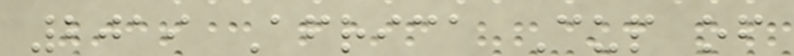2019 Africa Cup of
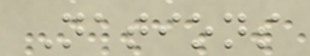Nations
